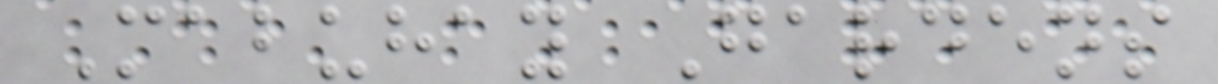Mabuhay Gardens
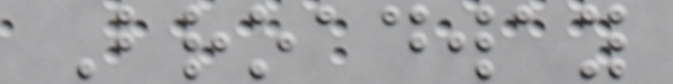Broadway
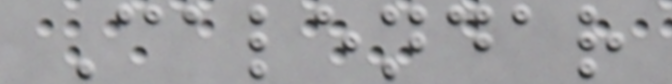Calendar
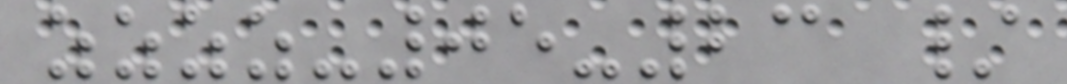zzzz-05-23 /
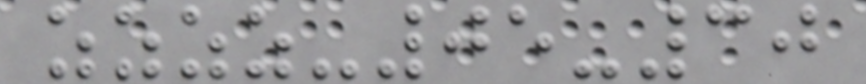zzzz-05-30
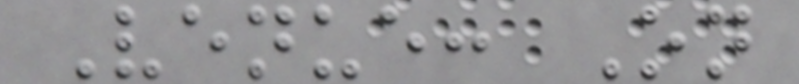Venue: On
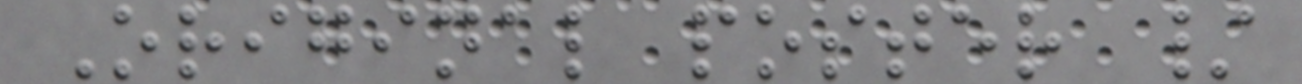Original poster /
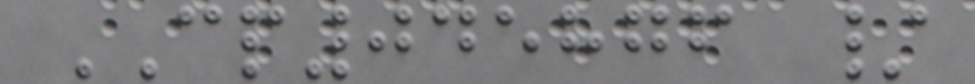CP045876 /
